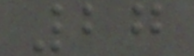27
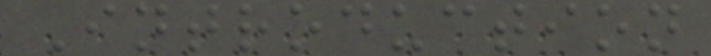Introduction
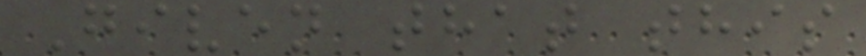Given that this
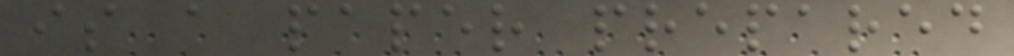is a paper prepared
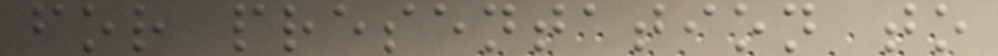for presentation to
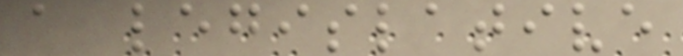a legislative
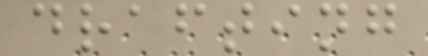drafting
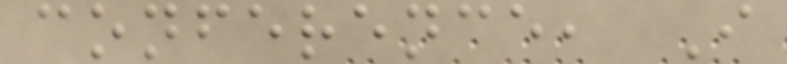conference, I
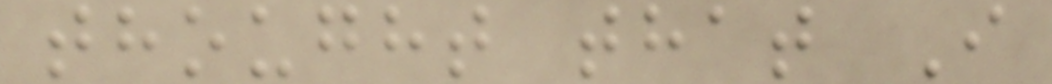thought that I
